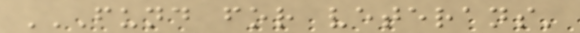FUND FOR VETERANS'
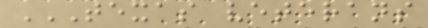TEXAS VETERANS
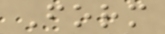Form
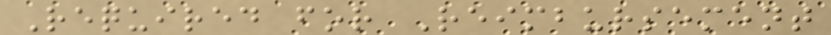Required for Reimbursement
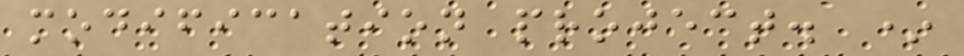modification project. *
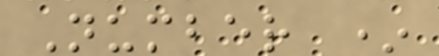Number *
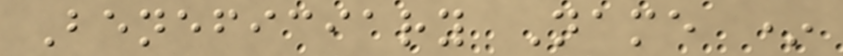Beneficiary Name *
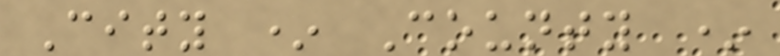City * County *
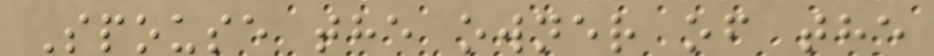Spouse the owner of the
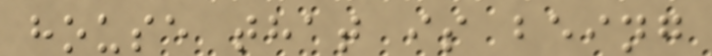house that is being
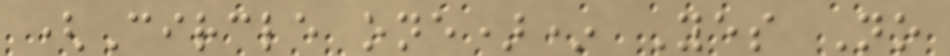(Circle one)* Yes No
